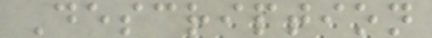Description
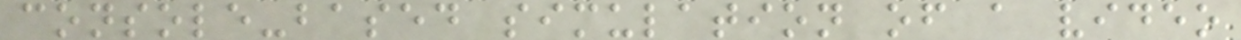console-based simulation of a video
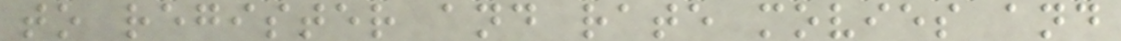to register and rate movies and
